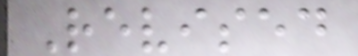Revised
